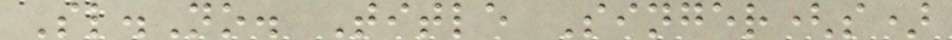Sl.No. Title Singer(s)
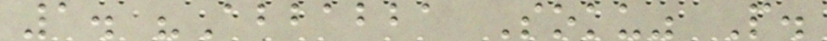1. "Abbabba Soku" P.
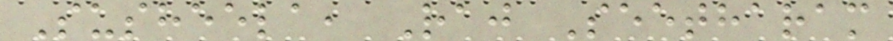Susheela, Raj Seetharam
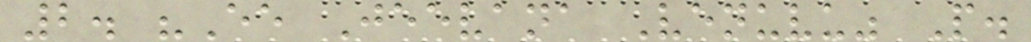2. "Ee Jeevana Venuvu" P.
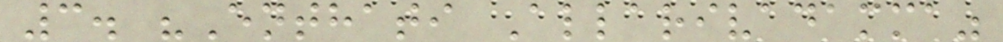3. "Enthati Allarivadamma"
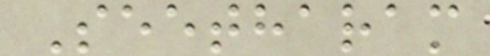Seetharam
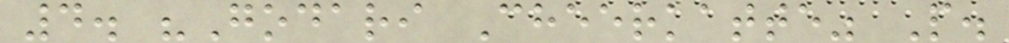4. "Godari Cheerkatte" P.
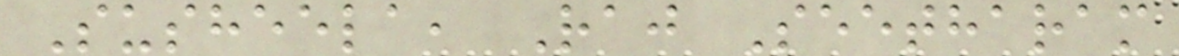Susheela, Raj Seetharam
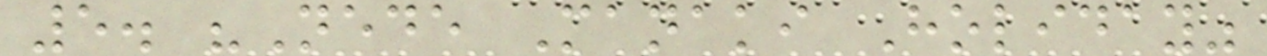5. "Nede Manaki Holiday"
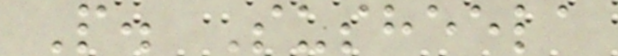P. Susheela
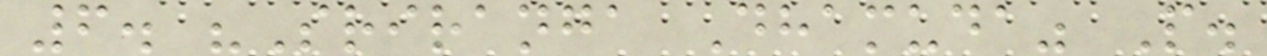6. "Sriranga Dhamuda" P.
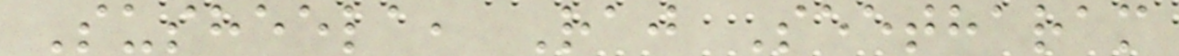Susheela, Raj Seetharam
